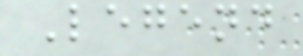Legend
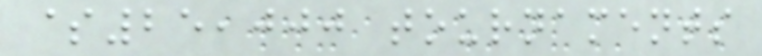$25,000 tournaments
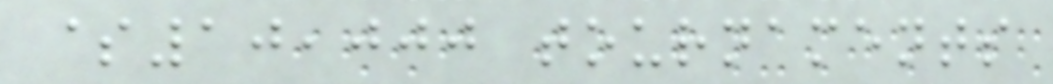$10,000 tournaments
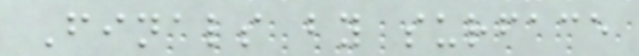Finals by surface
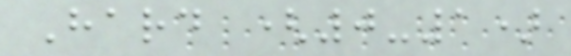Hard (0-1)
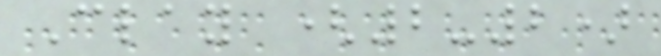Clay (2-2)
